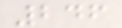246
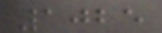1025
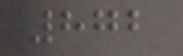872
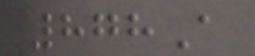878A
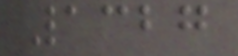1327
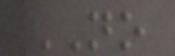NO
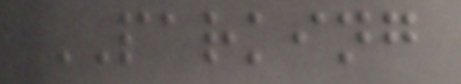PARKING
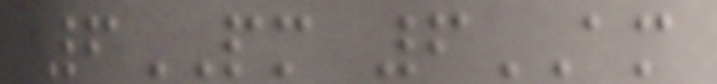6PM 6AM
